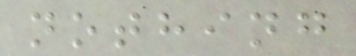nothing
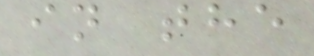in the
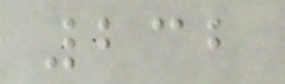232
